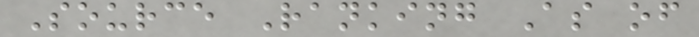Source Ranking As of
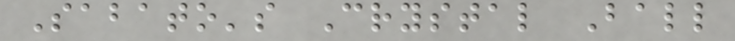Sabato's Crystal Ball
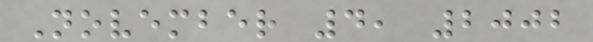November 4, 2002
